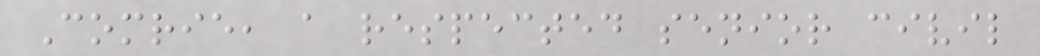Comrie, a respected senior civil
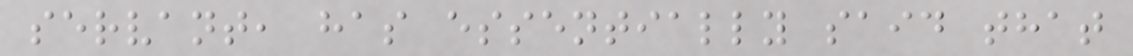servant, has essentially said that
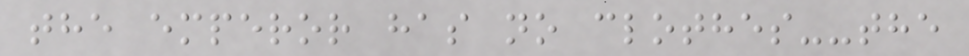the emperor has no clothes--the
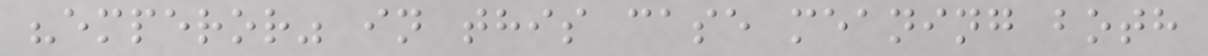"emperor" in this case meaning both
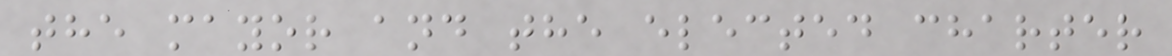the mayor and the elected charter
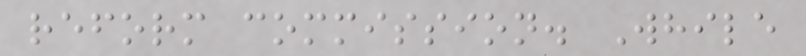reform commission. While
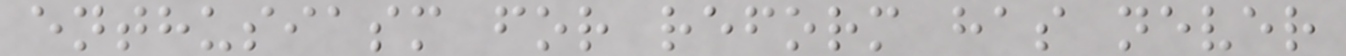enthusiasm for reform has never
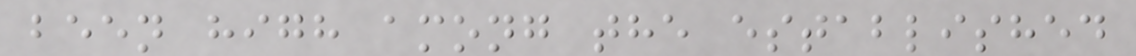been high among the established
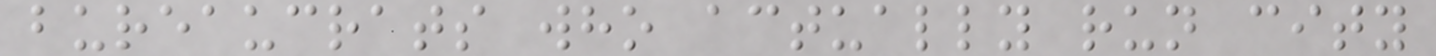bureaucrats who actually run city
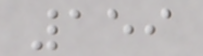159
